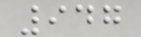947
